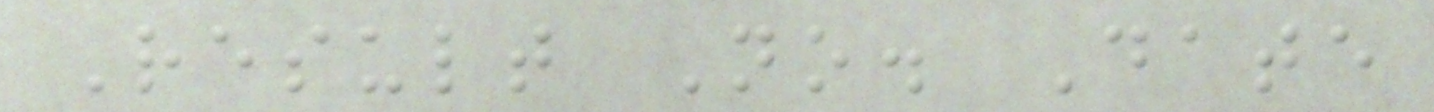Result No. Date
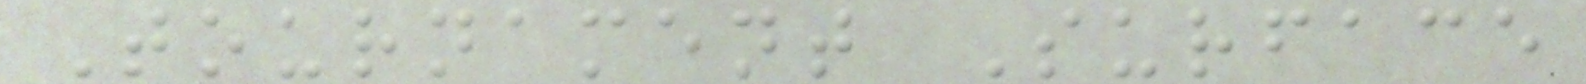Tournament Surface
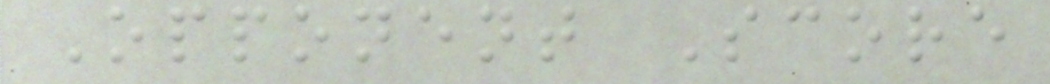Opponent Score
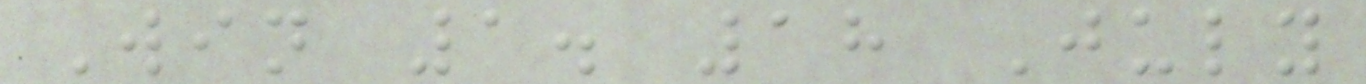Win 1. 18 July
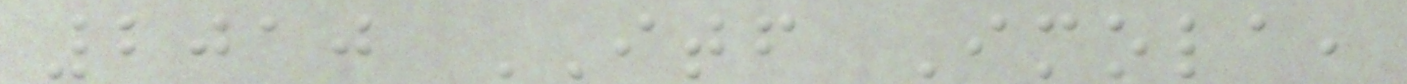2010 ITF Imola,
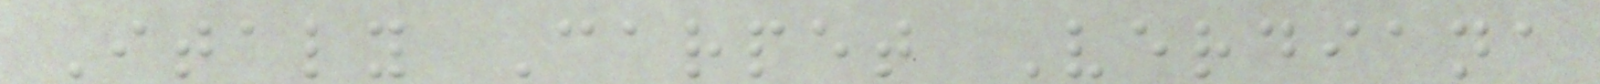Italy Carpet Verdiana
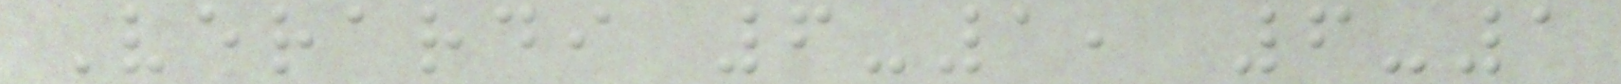Verardi 6-1, 6-1
